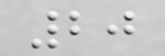20
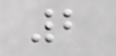2
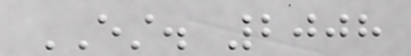EST. 2008
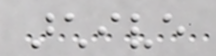archive
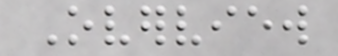Overview
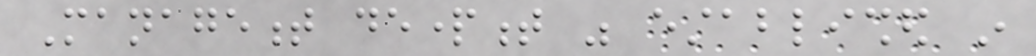Management department was established in
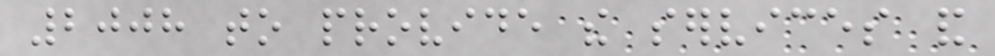2008 to provide the services and
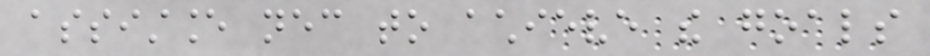assistance necessary to achieve the goals
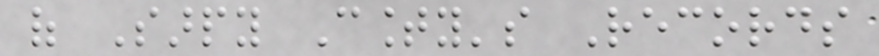of Sarpy County's Records
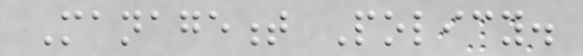Management Policy.
